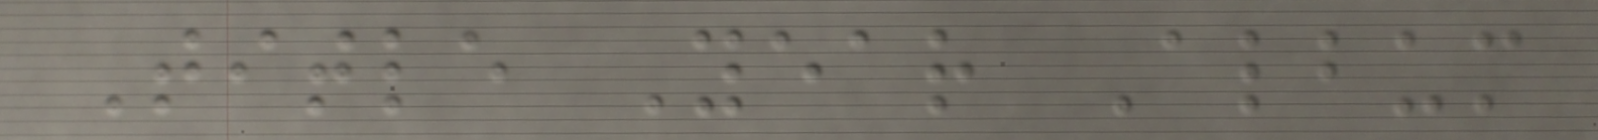Title Year Album
